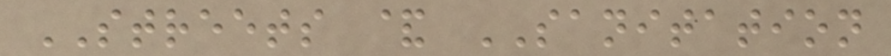STREETS & SANITATION
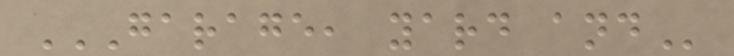GARAGE, YARD AND
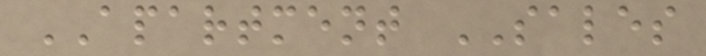APARTMENT SALES
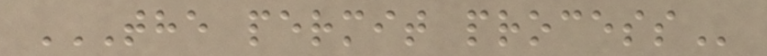THE PERMIT PROCESS
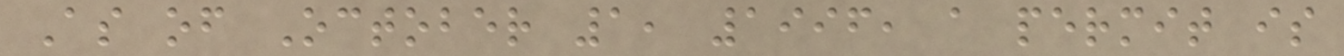As of October 1, 1996, a permit is
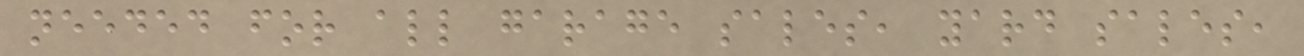needed for all garage sales, yard sales,
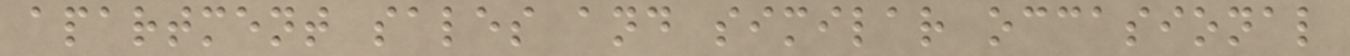apartment sales and similar occasional
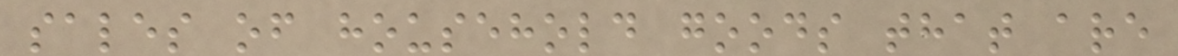sales of household goods that are
